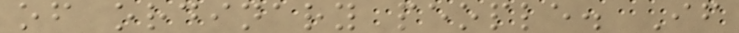of ordinary people. If
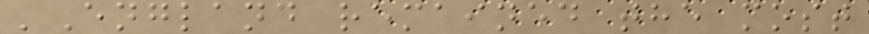'England remained the most
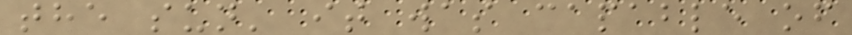the sun' it was capable of
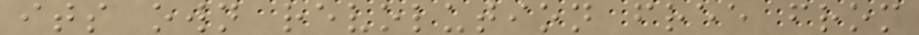its own revolution free from
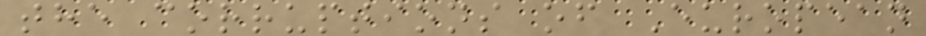the corruptions of European
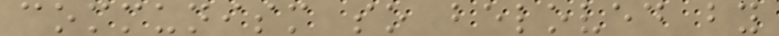communism so beloved by
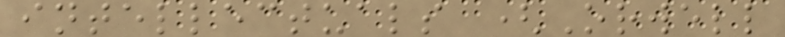intellectuals (Orwell
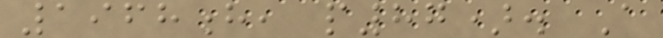1968h, p87). A
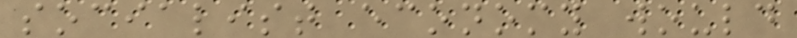socialist economy would
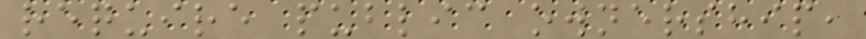require public ownership,
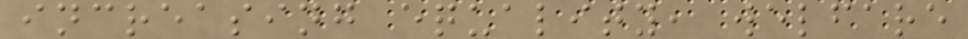increasing equality, welfare
